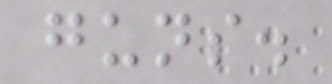guns.
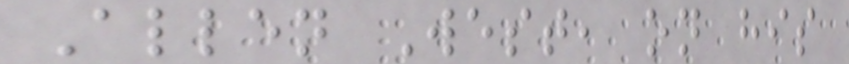Allen West, on his
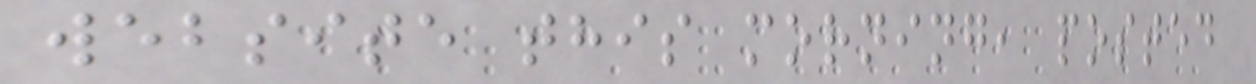website this morning, posted
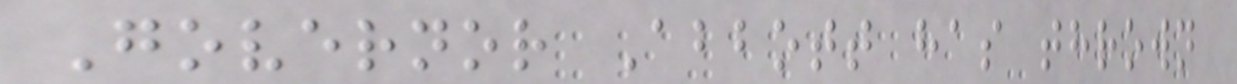Governor Abbott has thrown
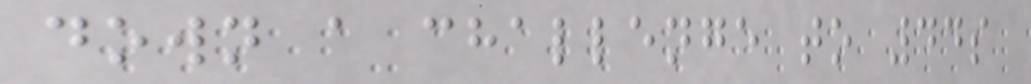down a challenge to 44s
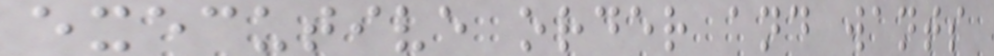executive order and wants
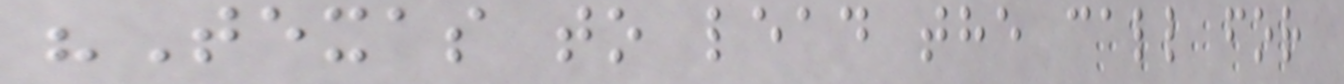"Texas to lead the call for
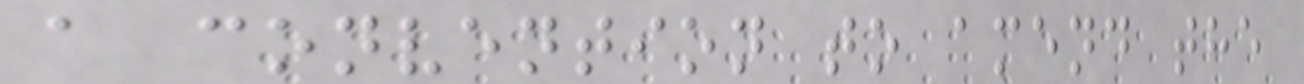a convention to amend the
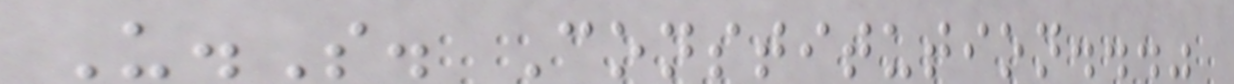U.S. Constitution..."
